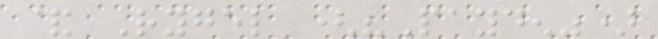& Rygel ("Payden")
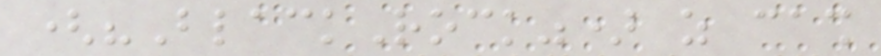("BlackRock") as cash
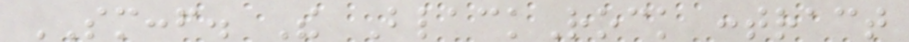SMCCF. The BlackRock contract
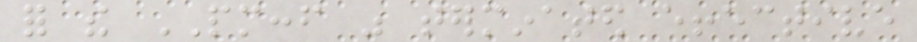for the PMCCF was terminated effective
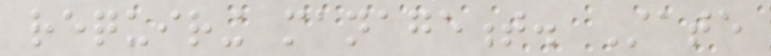requiring management. State
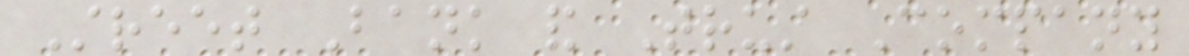Street Bank and Trust Company
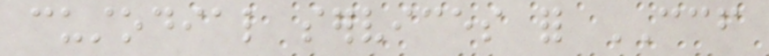custodial services for CCF
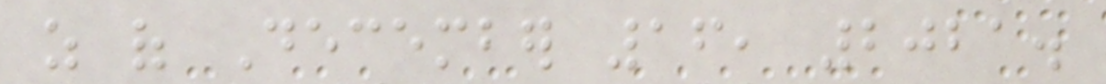as of December 16, 2021.
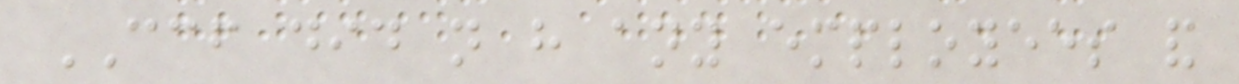CCF did not have any employees and
